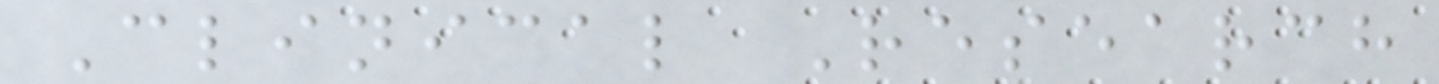Clinical Research
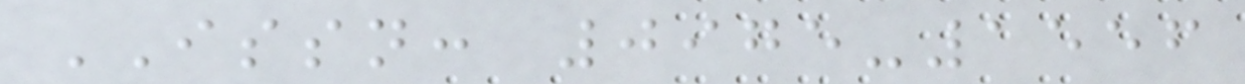ISSN: 0975-1556
